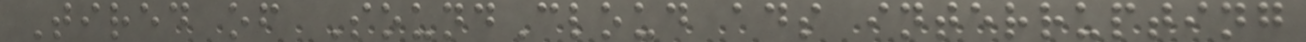Tired of SoundCloud ads interrupting
